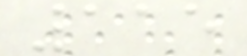115
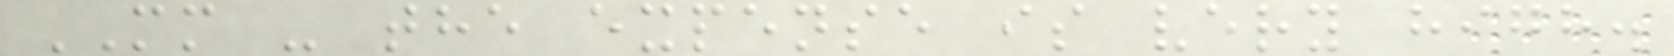MM - the expense is very high.
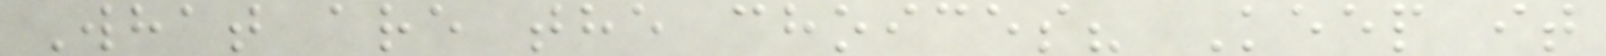What are the choices? Keep it
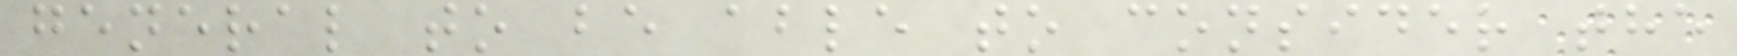general to be able to consider the
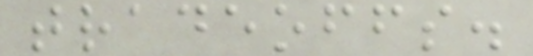tradeoffs.
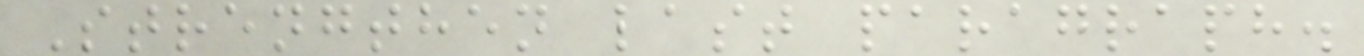Strengthen last paragraph.
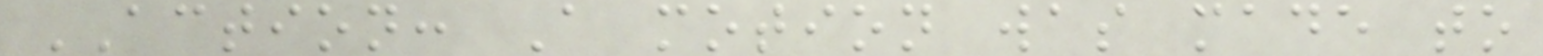ACTION: A motion was made to
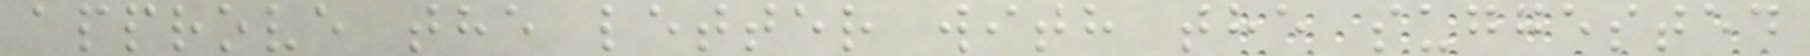approve the letter with the suggested
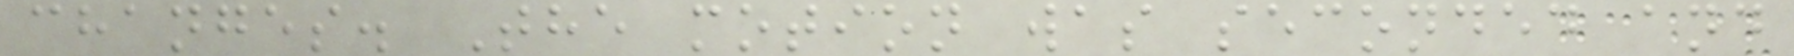changes. The motion was seconded and
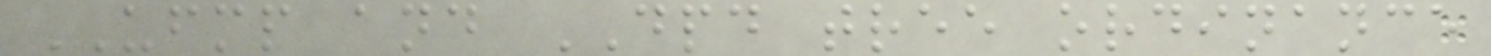UFMP and DPD tree ordinance
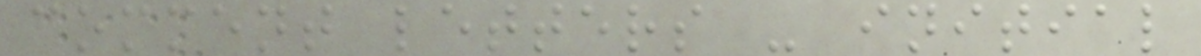comment letters - initial
